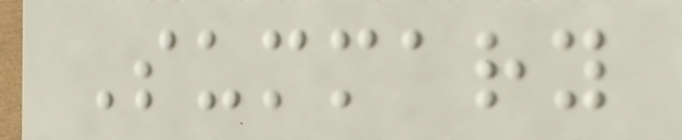Summary
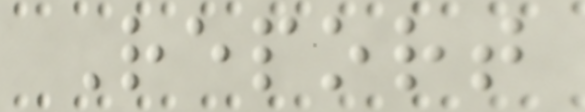Report
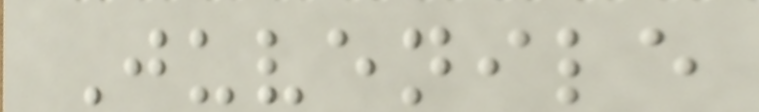Juvenile
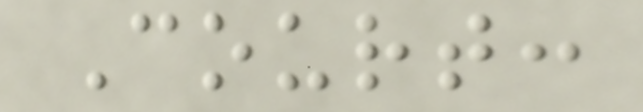Court:
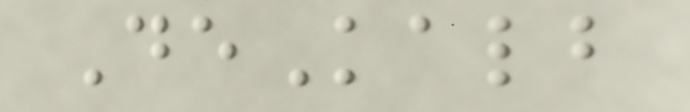DeKalb
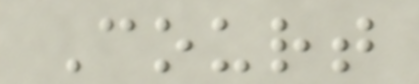Court
